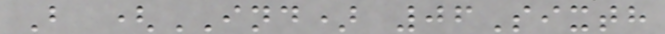B (IND) 06Sixth
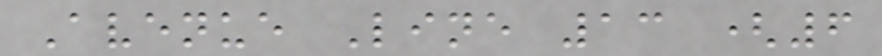Avenue Line 13 (6
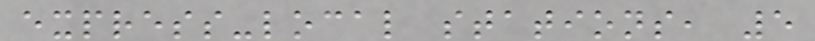express-local stations, 5
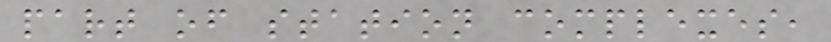part of station complexes,
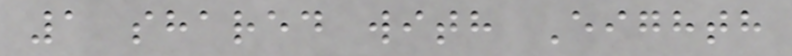1 shared with Eighth
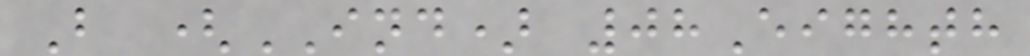B (IND) 08Eighth
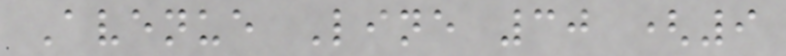Avenue Line 30 (9
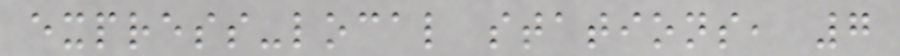express-local stations, 7
